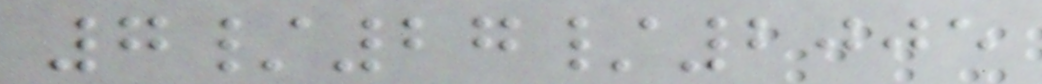7/27/2005
